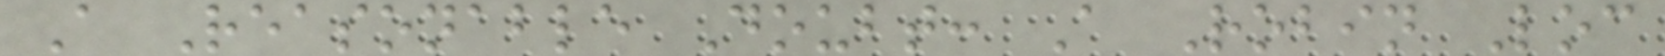A Reasonable Doubt: A Robin Loc
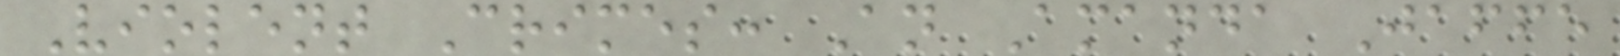Violent Crimes: An Amanda Jaffe
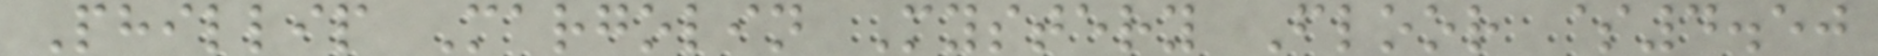Phillip Margolin Mystery Floor $4.50
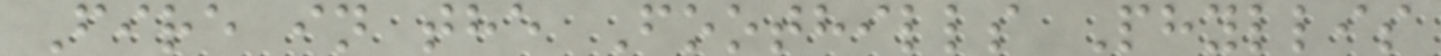Fire in the Foothills Phyllis
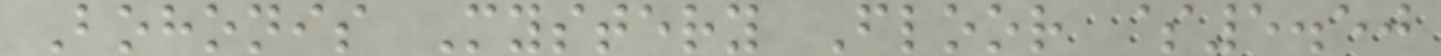Bohonis Mystery Floor $5.50
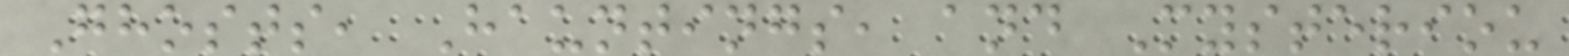Ghosts, Hauntings, and Mysteriou
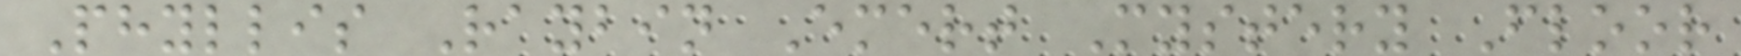Phyllis Raybin Emert Mystery Floor
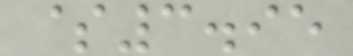$3.95
